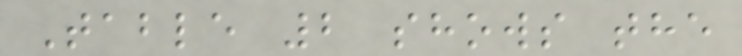Table 2 shows the
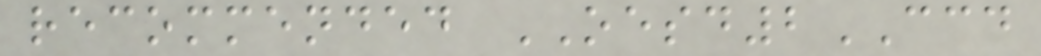recommended OESD2CCD
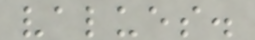values.
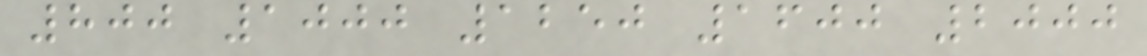800 1000 1250 1600 2000
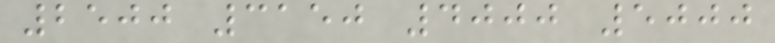2500 3150 4000 5000
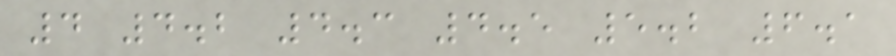4 4.2 4.3 4.5 5.2 6.1
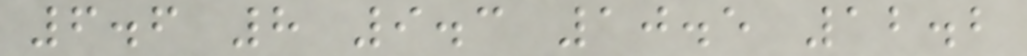6.6 8 9.3 10.5 12.2
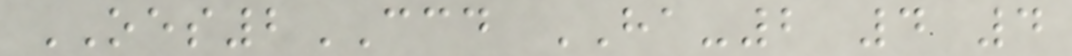OES2CCD HA-2 4 4
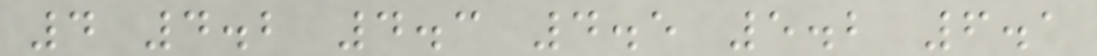4 4.2 4.3 4.5 5.2 6.1
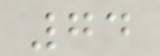74
